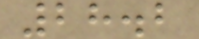28.2
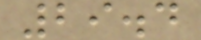29.4
